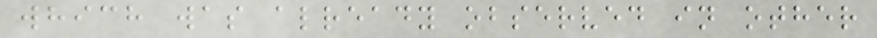which was already observed in other
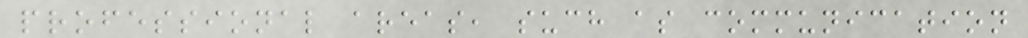professional areas, such as communication
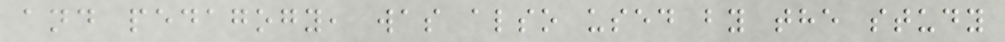and pedagogy, was also used by the study
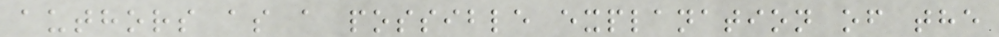authors as a possible explanation of the
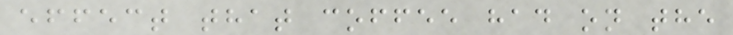effect that coffee had on the
